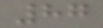87
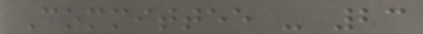Committee - 23
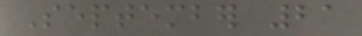September 21
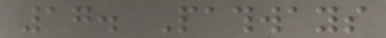17. Pathways
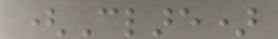(Clare)
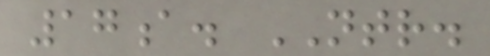17a. NTR.
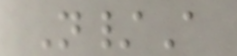N/A
